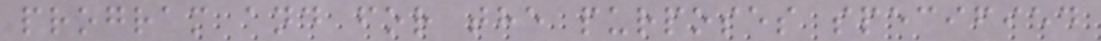program and for the purposes specified
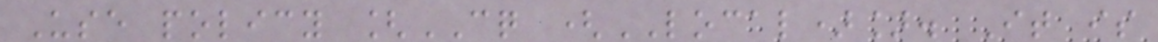Use policy [CQ (LOCAL)]. It is
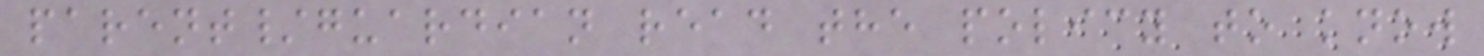parent/guardian read the policy to know
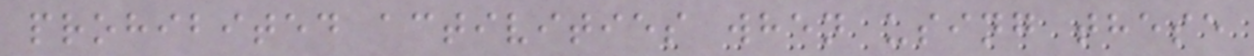prohibited activities when using these
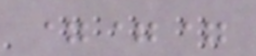===
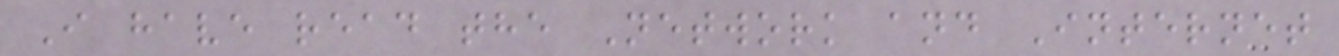I have read the Network and Internet
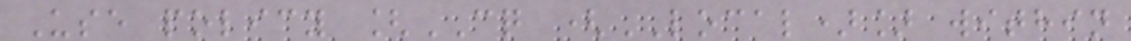Use policy [CQ (LOCAL)] within
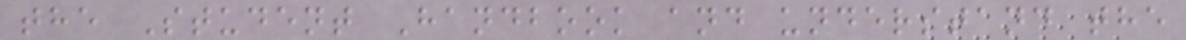the Student Handbook and understand the
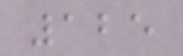125
